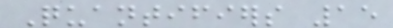Quantifiers 15
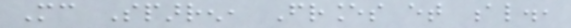Mc Sparren, Frances et al.,
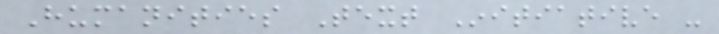Humanities Text Initiative -
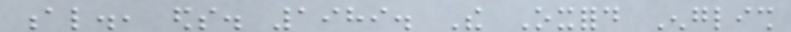al., eds. 1989. The Oxford English
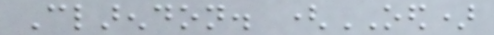Clarendon. (OED)
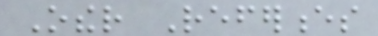Other References
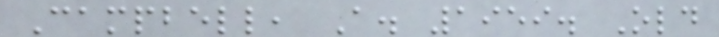Campbell, A. 1959. Old
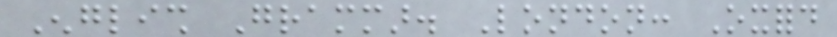English Grammar. London: Oxford
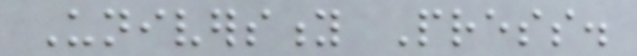University Press.
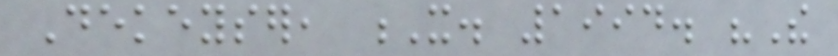Dekeyser, X. 1994. "The
